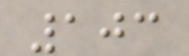103
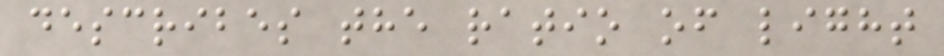describes the ratio of light
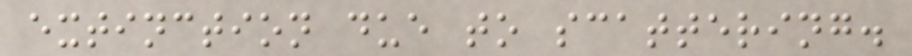extinction due to scattering.
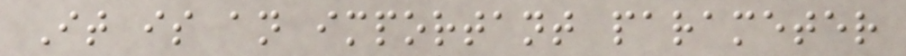It is an important parameter
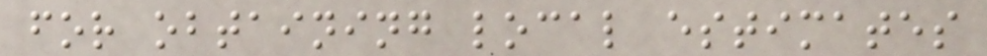for obtaining local estimates
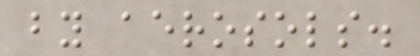by aerosols.
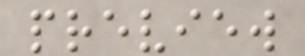preview
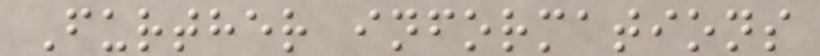Further informations
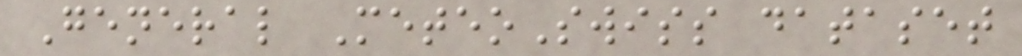General MeteoSwiss dataset
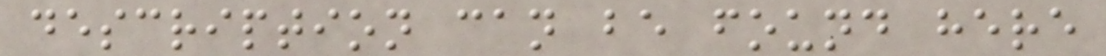description can be found here
